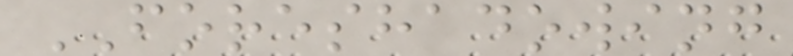FORESHADOWING
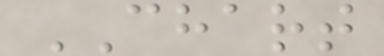CHART
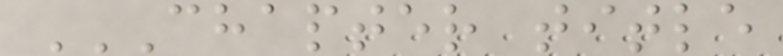CHAPTER TITLE
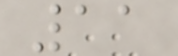11
